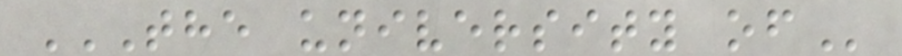THE UNIVERSITY OF
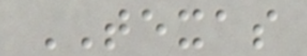TEXAS
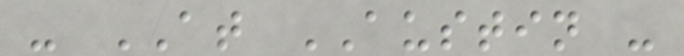- AT AUSTIN -
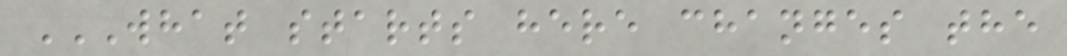WHAT STARTS HERE CHANGES THE
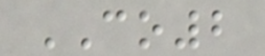CO2
